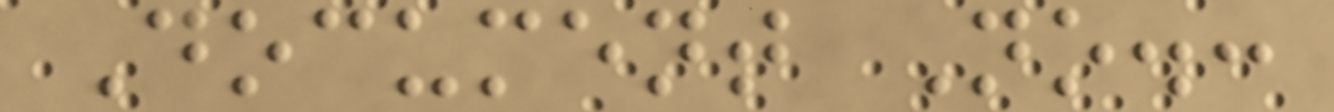Document No.:
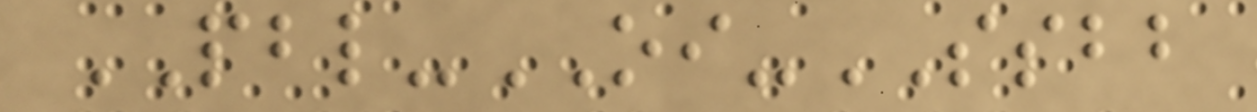PBL-OI-SSBB
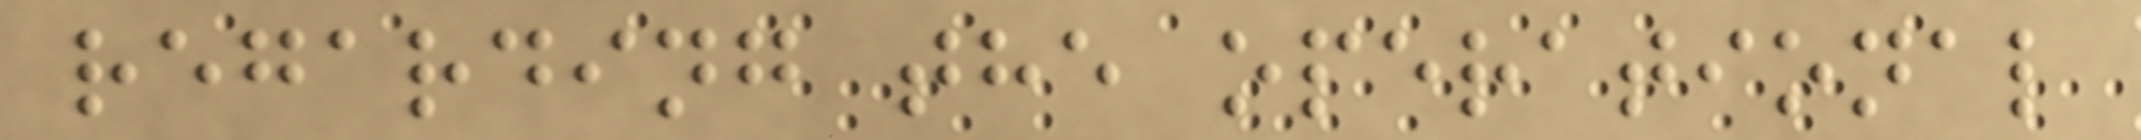regarding the operational
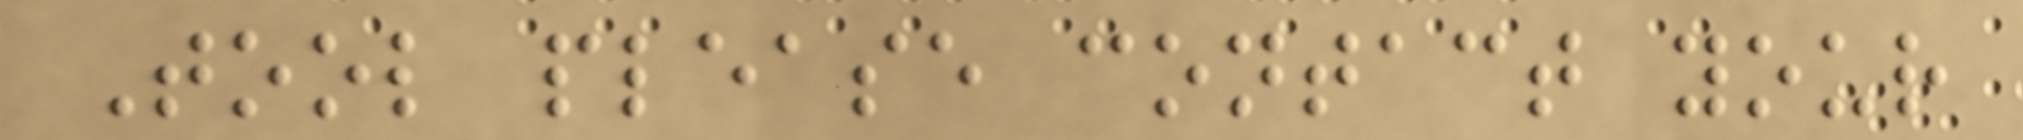Tool please contact your
